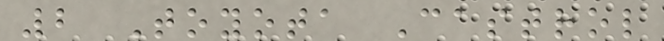2 Toyota Castrol
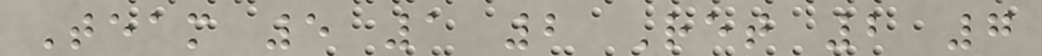Team 5 1 2 Ret 2 7
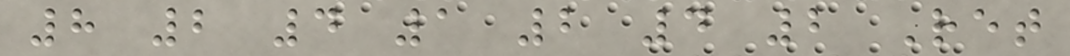8 2 4 1 2 4 2 Ret
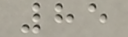85
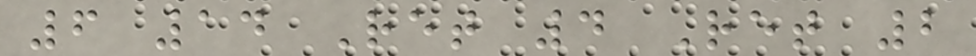6 14 Ret 4 Ret 2
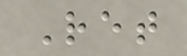Ret
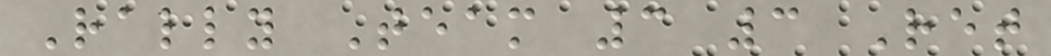Rally Team 3 3 Ret
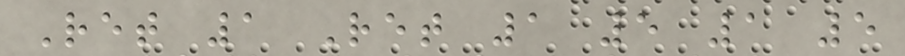Ret 1 Ret 1 5 1 5
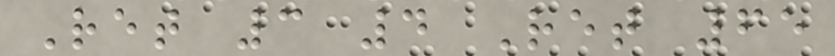Ret 3 4 Ret 65
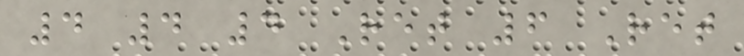4 4 4 Ret 6 Ret
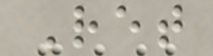Ret
